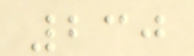230
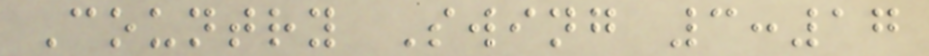Country Swing 3:17
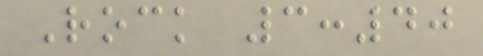Rock 3:40
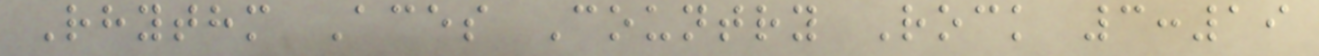Rhythm Aces Country Rock 3:19
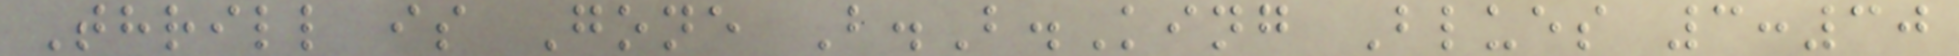Thrill is Gone B.B.King Blues 3:30
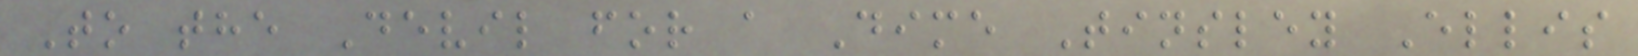To the Devil for a Dime Tinsley Ellis
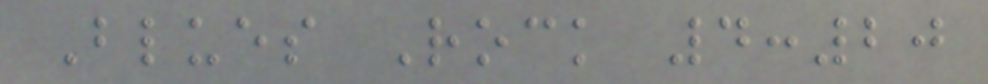Blues Rock 4:20
